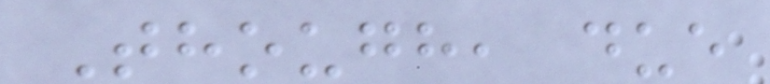Though, due
